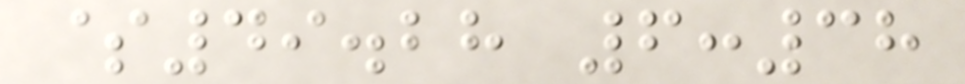$49.28 6:38
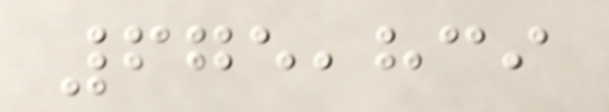675,839
